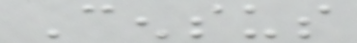Census
